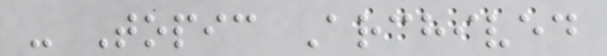- Topic Archived
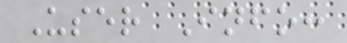User Info:
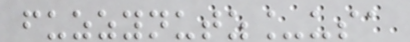fuzzynutz_usa
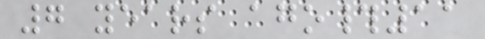7 years ago#11
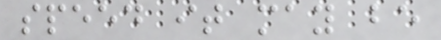speed it may be
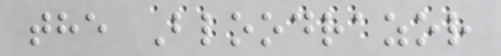the Bloodrazor
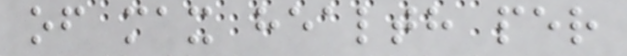of max health per
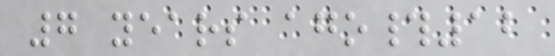7 years ago#12
